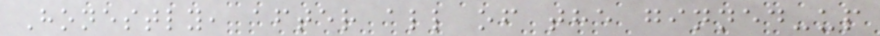Honestly, after all of the ginned-up
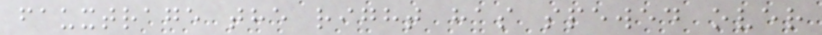fauxtrage the right has spewed over
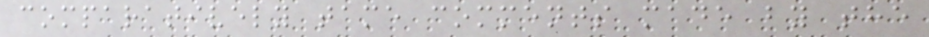comparatively tame comments made by the
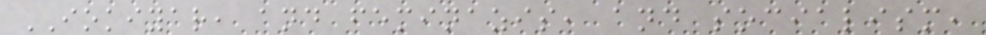IOKIYAR, and feminazis, and socialism,
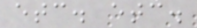etc. etc.
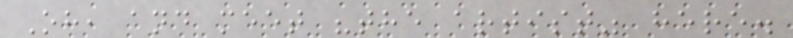Oh, and meet "the artist" here.
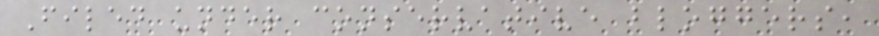Filed under conservative bloggers,
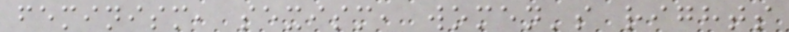feminism, sexism, women's rights
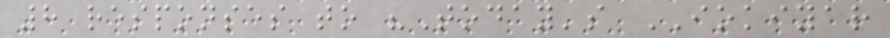8 responses to "Today's IOKIYAR
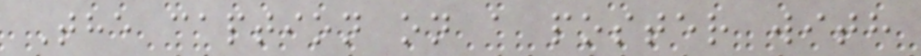The caption on a poster with
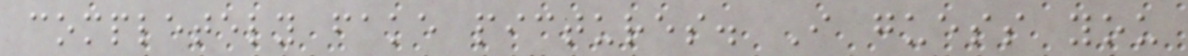completely fake pictures. I guess you
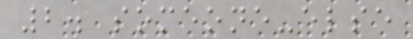2. someone-else
